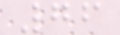76
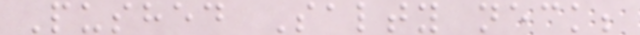Pushed Salty neck;
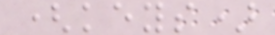(keys)
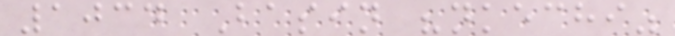1034 Basin "nkechi"
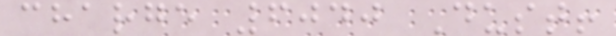charge 6040 Dust!
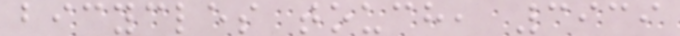bicycles touch, 3939
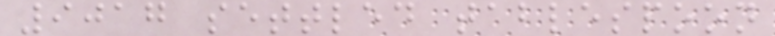9017 settled tablespoon
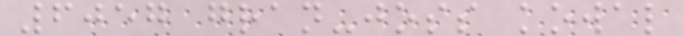6057 gran-joss kowal
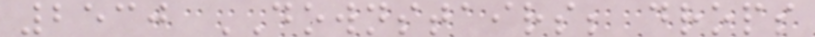2530 DOWNSTAIRS; drops
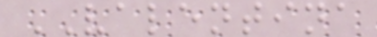VALENTINA
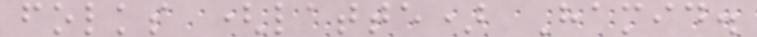folks (latte) Hamid.
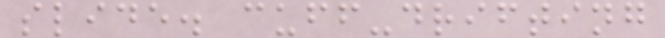slide. cuff-drifting
